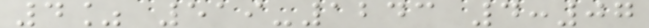4% 519-1243 4:07
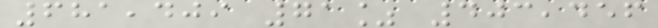681,409 71% 403,456
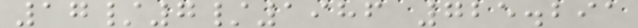17/7/1986 725.291
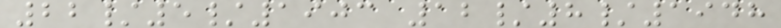22/5/1903 12/8/1948
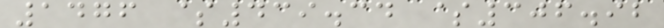1476 $439.34 $306.92
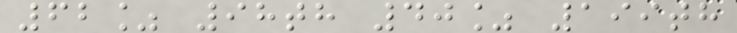62% 98th 40% 199th
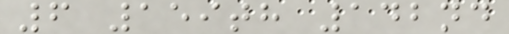6 159th 142nd
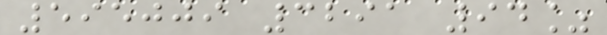595009 3291 94%
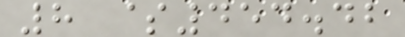8 $454.42
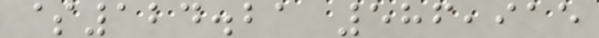$124.21 586,915
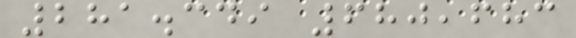281.349 680,683
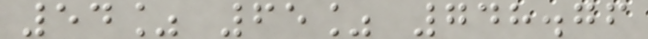54% 65% 748.76
